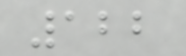122
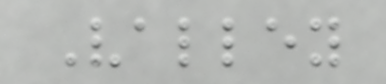Valley
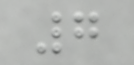7
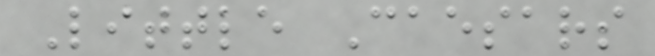Little Caesars
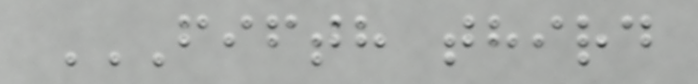FIFTH THIRD
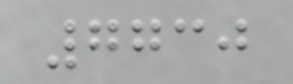7730
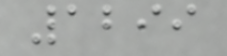1299
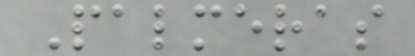Palmeras
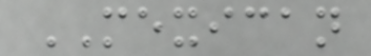MEXICAN
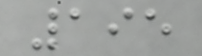195
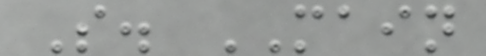S. MAIN
